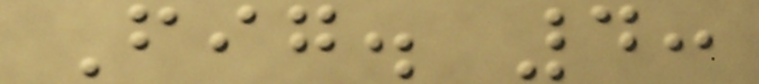Fig. 4:
